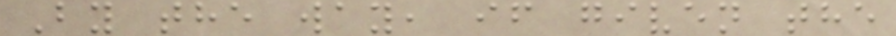By the way, if given the
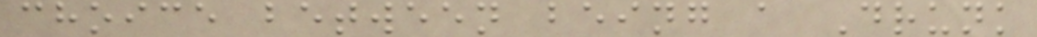choice between being a Drunk
